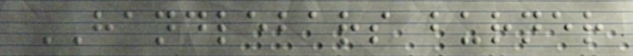HANDLEBARS burner
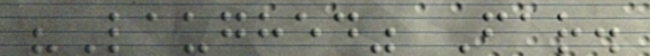"Laughed" Far.
